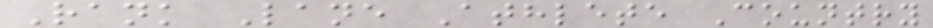Rank Lane Athlete Country
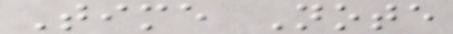Time Note
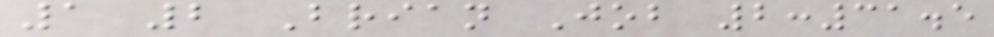1 2 Brian Job 2:31.5
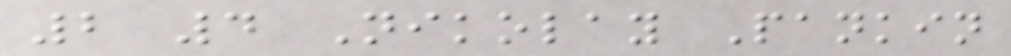2 4 Nikolay Pankin
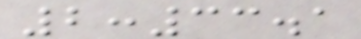2:33.1
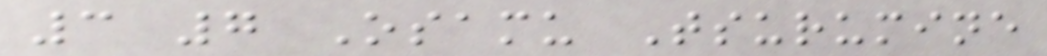3 7 Osamu Tsurumine
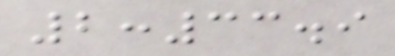2:33.9
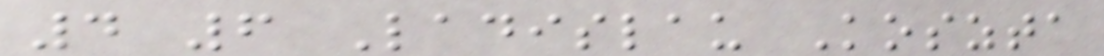4 6 Ladislau Koszta
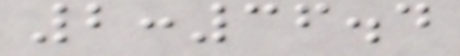2:36.4
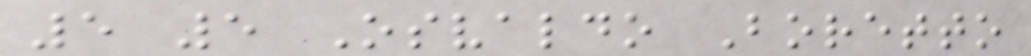5 5 Osvaldo Boretto
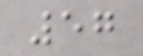57
